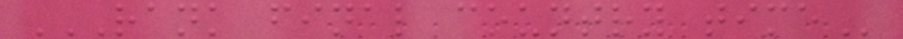RANK FINAL COUNTRY TIME
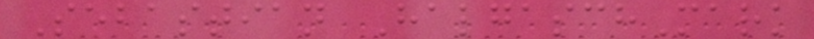Sebastian HalgaschMark
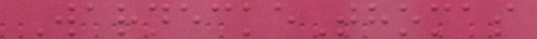WarneckeThomas
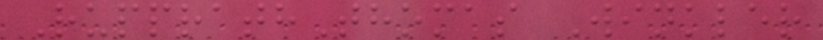RupprathThomas Winkler
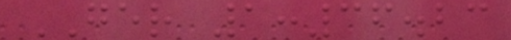GER 1:36.23
